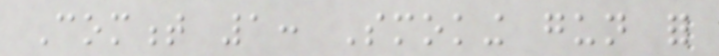Comment 1: Smoking gun for
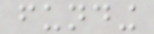funding
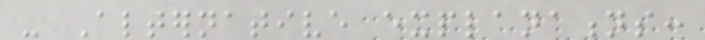- Alternative explanations:
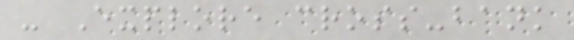- Explore cross-bank
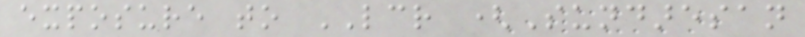exposure to LCR (Sundaresan
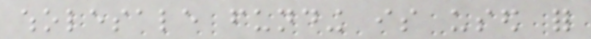wholesale funding is used for
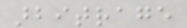arbitrage
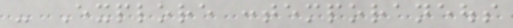- Explore contemporaneous
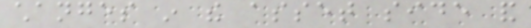changes in the asset side and
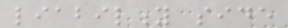liability side
